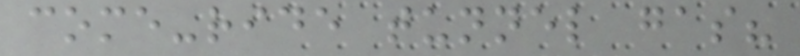come-ride tunnel gas?
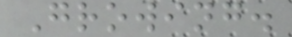Growing.
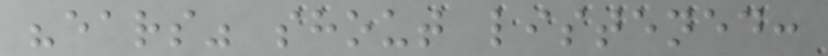"ears" shout listened:
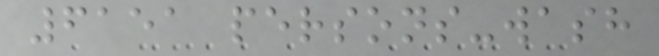6151 persons-wash
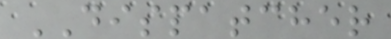DISPATCHER
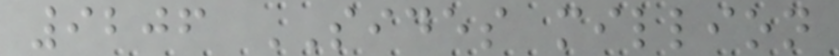9206 SIDES million
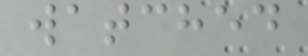watched
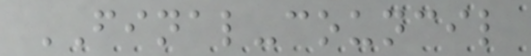FINAL-council
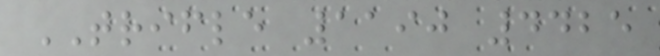TRIFLE 1190 4425
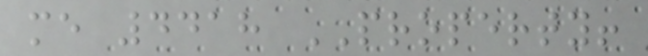me 4418 PROPERTY!
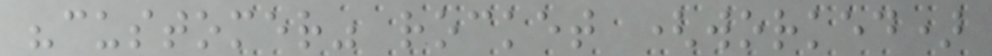"customer" rocket (worked)
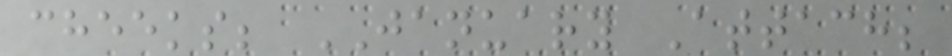cheeks; JANUARY Attach;
